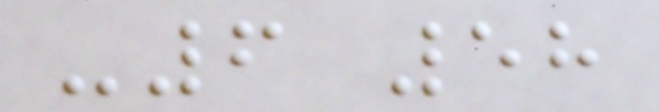-6 58
